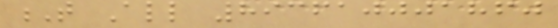T All 893610001860
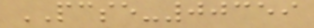PCSE-00359
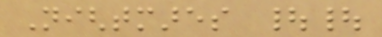Nightmares ||
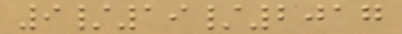9/19/2017
